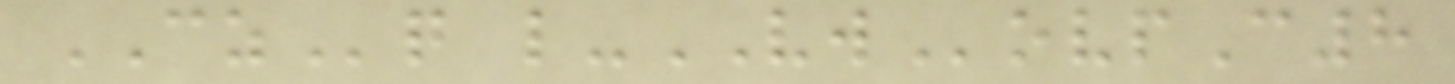CZq l-VWovpC8
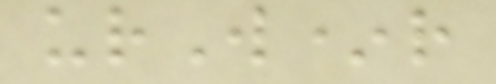urW*r
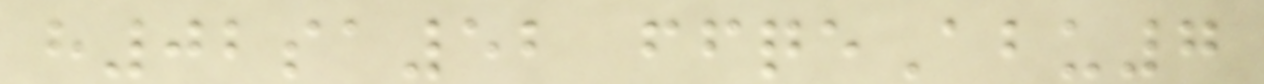h02sa52 ffqeAbu7
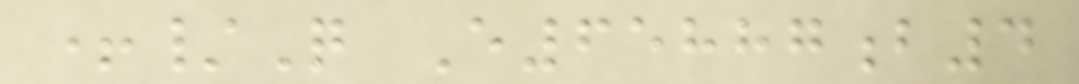+/Q E65887b4
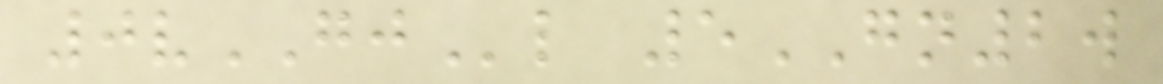0vGJl 5GN2w
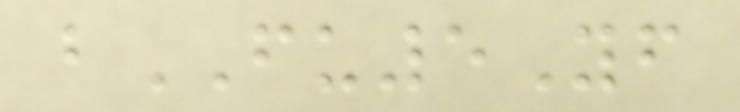bFU5Yf
